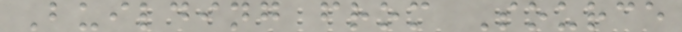Building from Source
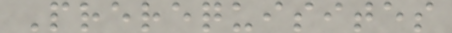Prerequisites
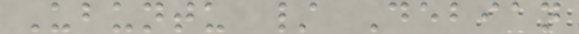Ubuntu / Debian
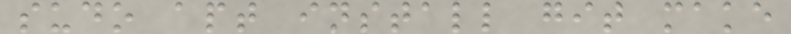sudo apt install git make
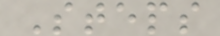Steps
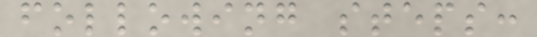following steps:
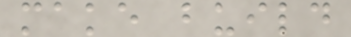make build
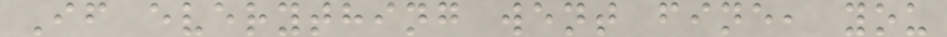If everything went fine, you
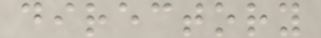directory
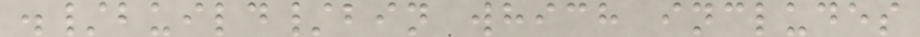./build/bin which includes
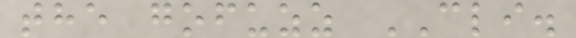the gofuzz CLI.
